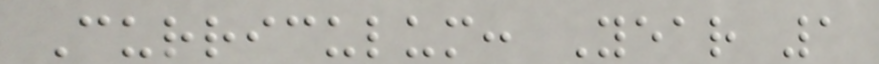Curriculum: Year 1
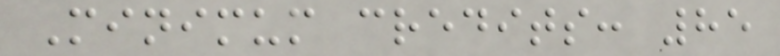Minimum credits: 85
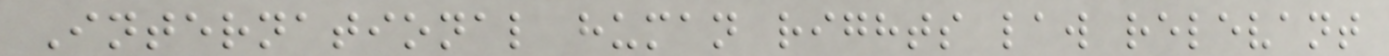International human rights law relevant
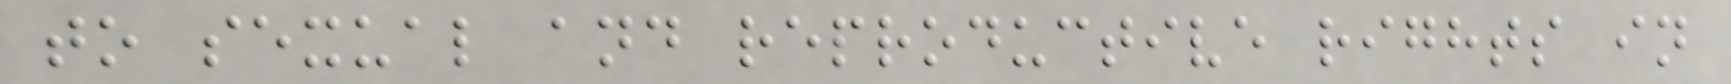to sexual and reproductive rights in
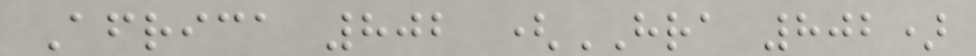Africa 802 (HRA 802)
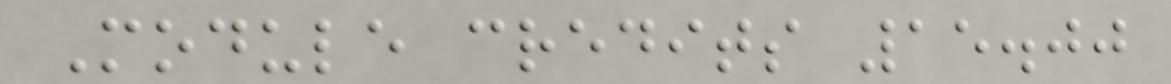Module credits 15.00
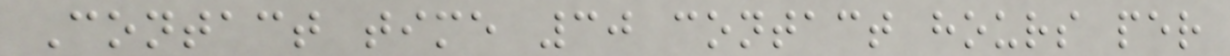Contact time 30 contact hours per
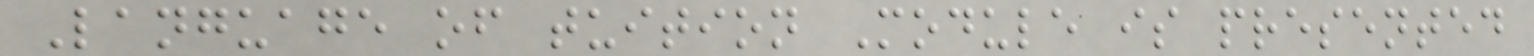Language of tuition Module is presented
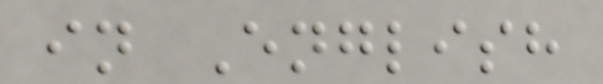in English
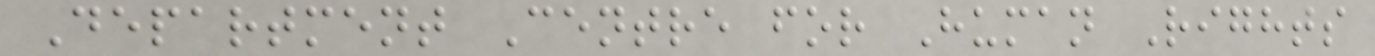Department Centre for Human Rights
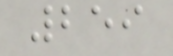259
